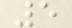5
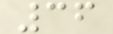36
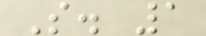S. 1
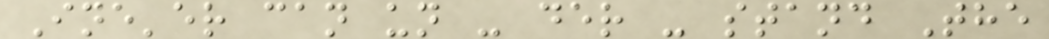Ine'er can un - der - stand The
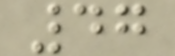47
